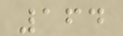164
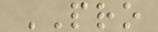PRO
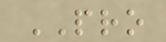PRO
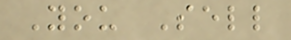You Sell
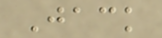Jack
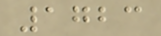1723
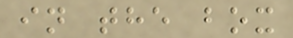in the box
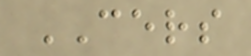CERS
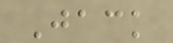Jack
